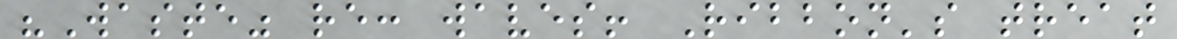"Waste" re: waves! Ribbon's treat
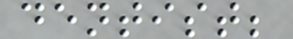dentist;
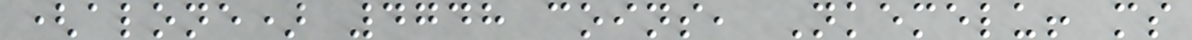(alone) 4748 coins, Nkemelu! ms
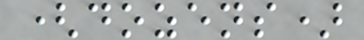(dozens)
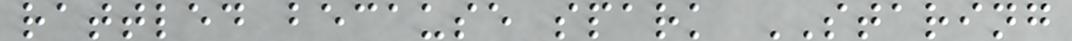rattled because spark STARING
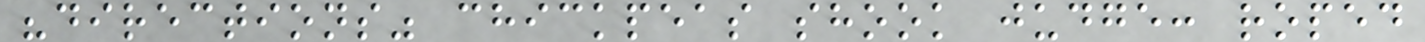"directions" chickpeas shook judge: roped
